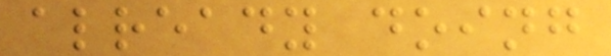already doing
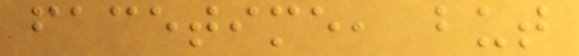facetime, but
